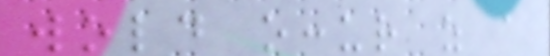wold occur as a
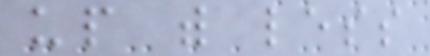up with less
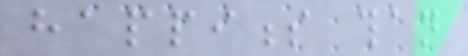happiness than
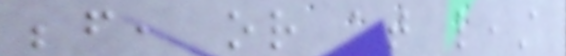before, or at least
